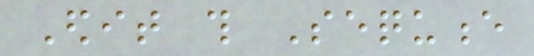Edit this Sequence
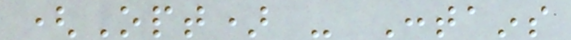(Opt) - Contains
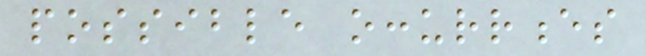possible occurrences
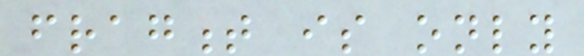fragment is only
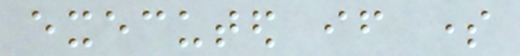executed if some
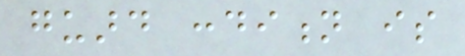guard condition is
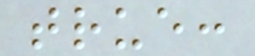true:
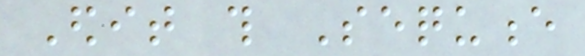Edit this Sequence
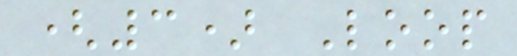(3) Loop
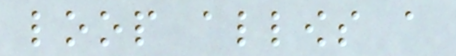loop allows a
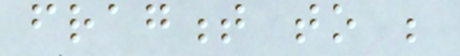fragment to be
